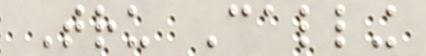Tru Calling
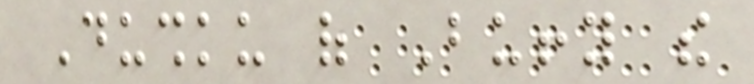Dushku of Buffy the
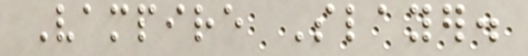Vampire Slayer.
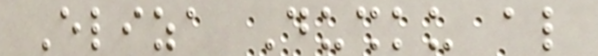Eliza Dushku also
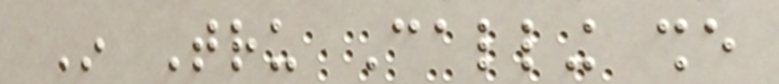In Tru Calling she
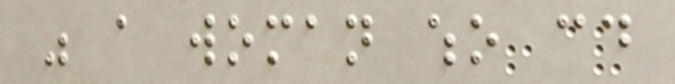was a woman who could
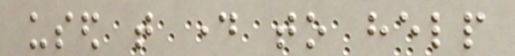used that day to help
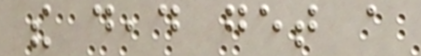the dead get a
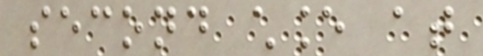second chance at
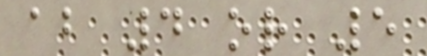about 4 or 5
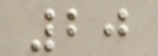20
